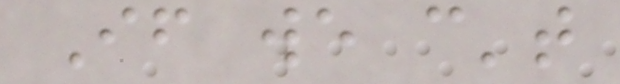If we can't
